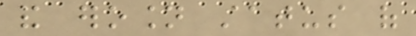and erosion status of
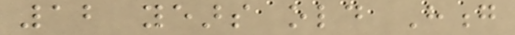12 years old Hong
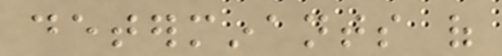determinants of
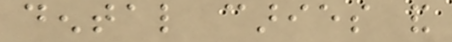dental caries and
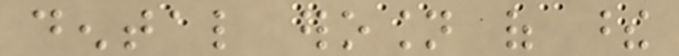dental erosion of these
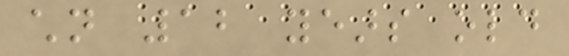children 12 years old
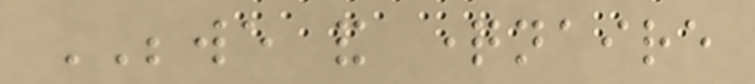BEWE and questionnaire
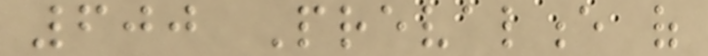600 Prevalence of
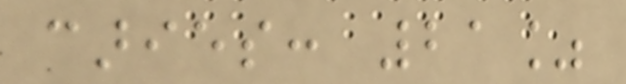caries: 21%
